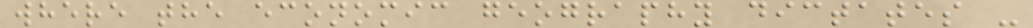where the economic geography dictates -
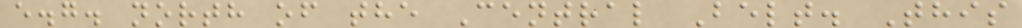e.g. north of the Central Belt. This
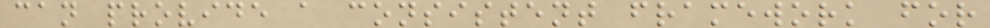can provide a consistent framework for
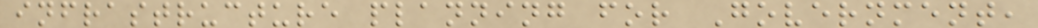infrastructure planning for Government,
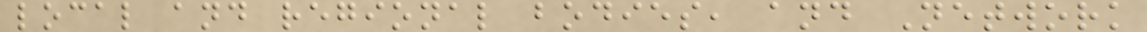local and regional bodies, and Network
